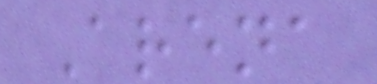Arena
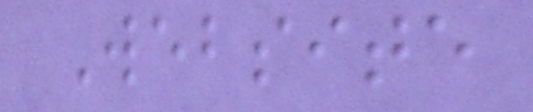Website
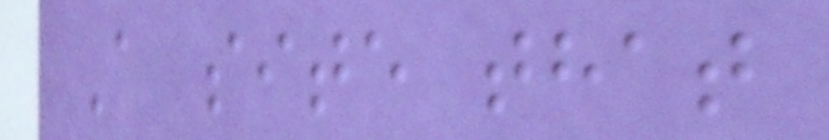A site that
